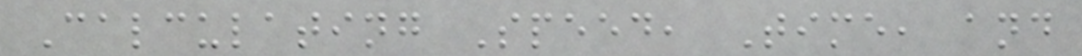Calculating Speed, Time, and
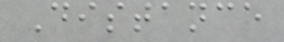Distance
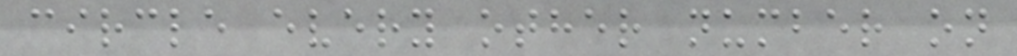circle every other number on
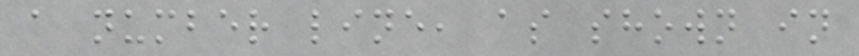a number line, as shown in
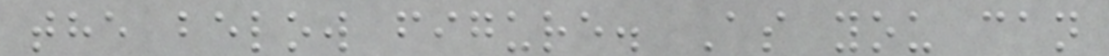the below figure. As you can
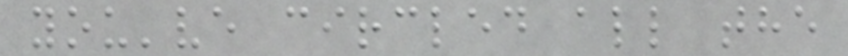you've circled all the
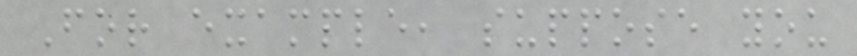For example, suppose you
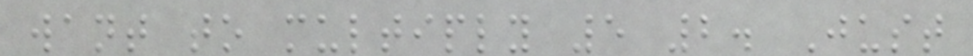want to multiply 5 2. Just
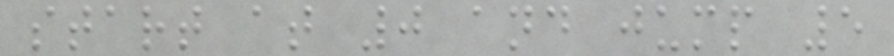start at 0 and jump 5
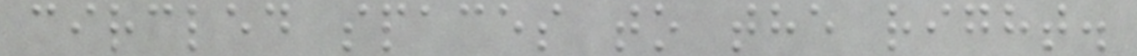circled spaces to the right.
